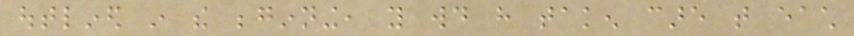outlined in the beginning, you would have taken care that each
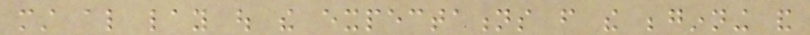must also lay out the expectations from the beginning and
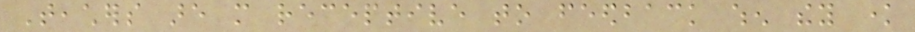Teachers are more receptive to feedback when they know
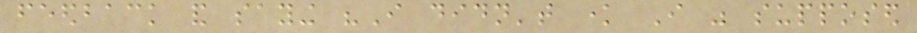feedback and saying "I didn't know I was supposed
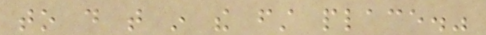to do that in the first place."
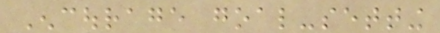Encourage goal-setting
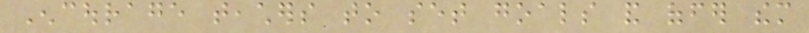Encourage teachers to set goals and offer them
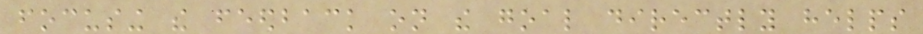focusing the feedback on the goal directly helps
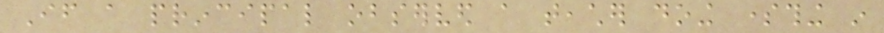If a principal observed a teacher doing something in
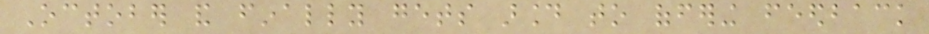October and finally gets around to offering feedback
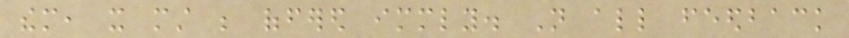them, it must be offered immediately. Not all feedback
